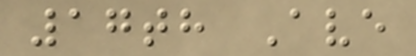17th Ave
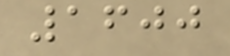1600
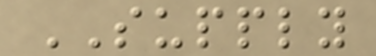SUPPLY
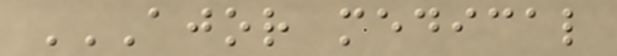AJOR MEDICAL
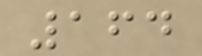164
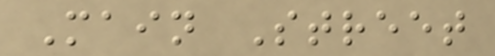Main Street
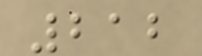212
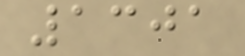1301
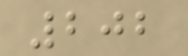202
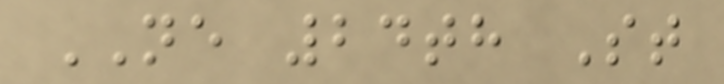NE 24th St
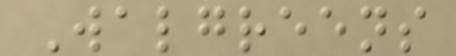Walgreens
